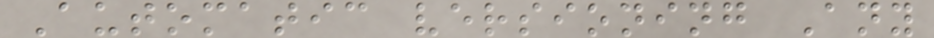Automatic versioning Any
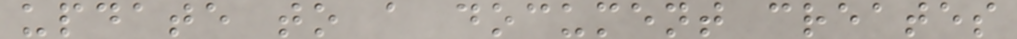update to a document creates
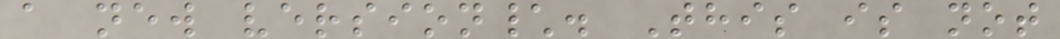a new version\. This is not
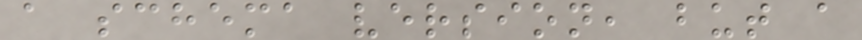a schema version, but a
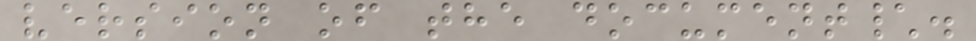version of the document\.
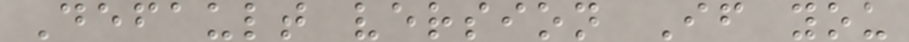Default version If you
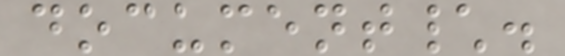document\.
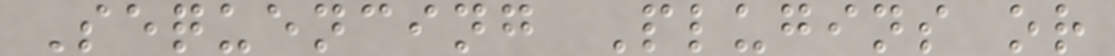Sequencing Plugins or
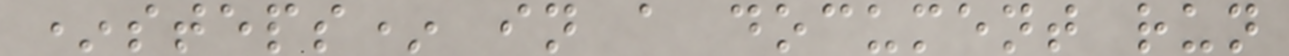*steps* in a document run
